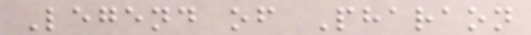Legend of Pharaon
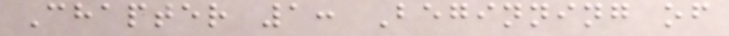Chapter 1: Beginning of
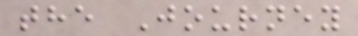the Journey
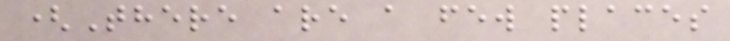(There are a few places
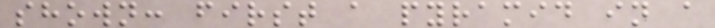shown: first a pyramid in a
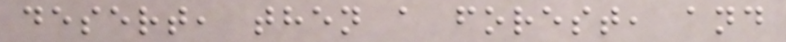desert, then a forest, and
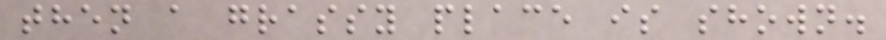then a grassy place is shown.
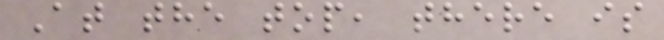At the top, there is
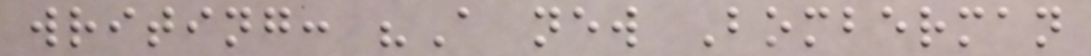writing: "A new Bomberman
